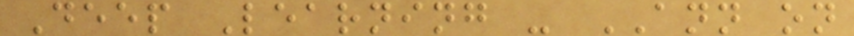Deep Learning - ANN on
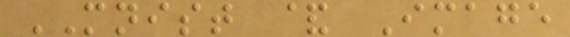MNIST & Image
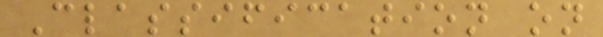Classification on
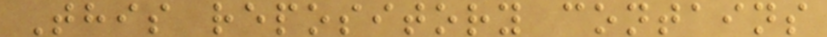This repository contains
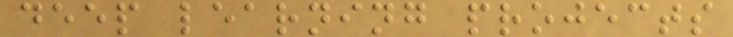deep learning projects
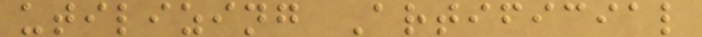utilizing Artificial
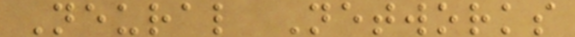Neural Networks
